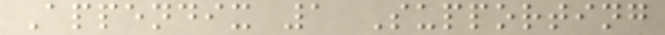Appendix 1 Supporting
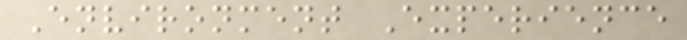Environment Experience
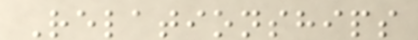Relationships
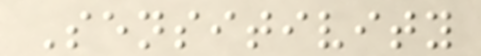Sensitivity
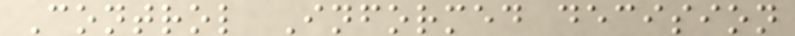Control Informed decision
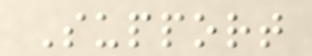Support
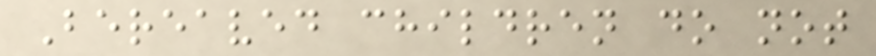Bereaved children do not
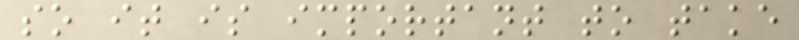so it is important to take
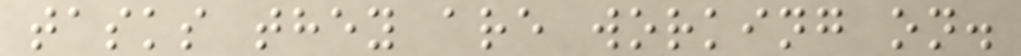tasks they are working on.
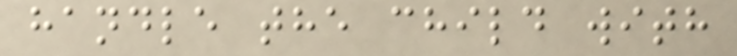handle the child with
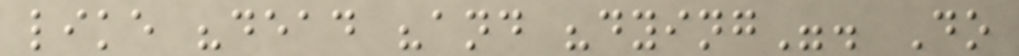like "dead "and "dying". Do
